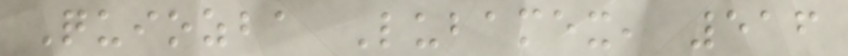Quiozba Lubamex, 516
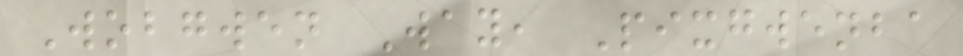Wobgwen Way, Pixgwenba
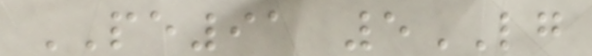PE91 5LG
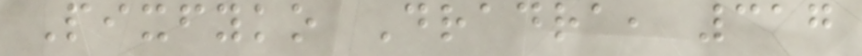Pixfyko Dradra, 317
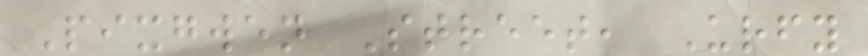Pixgwen Street, Urfy
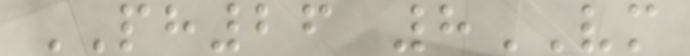PH26 8VM
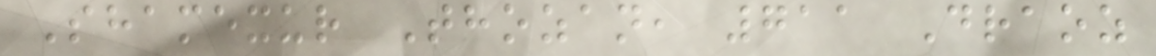Shamexur Thozan, 711 Draoz
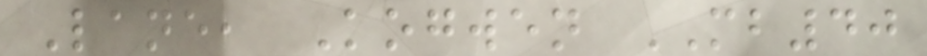Lane, Kogwen MB40
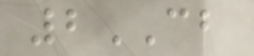2CB
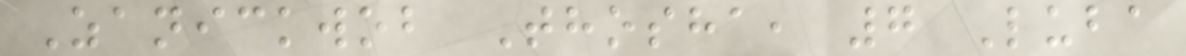Zanickwob Thosha, 7 Luba
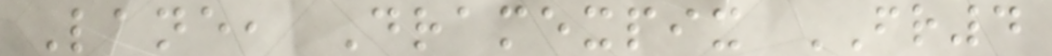Lane, Dramexpix FR4
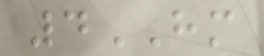4HM
